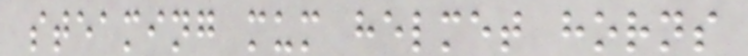steaming mum helmet horns
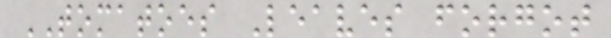TOMATOES Leaves forgot
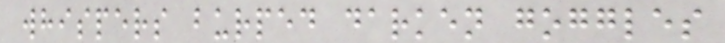whispers burped darken goggles
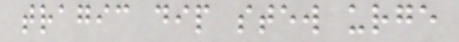tragic dip stew urge
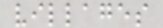villages
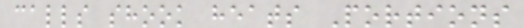calls shook heats Portions
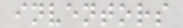inventors
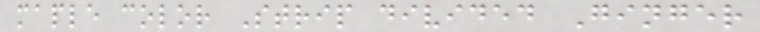maple color Strip divided Ginger
